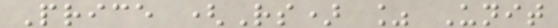Price (Rs) % Unit
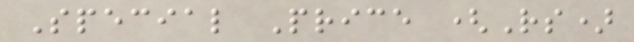Special Price (Rs)
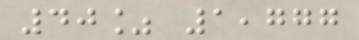40% 1,777
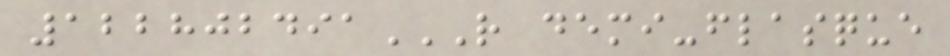122802491R DEMI-FLASQUE
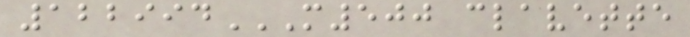122994M500 CLAVETTE
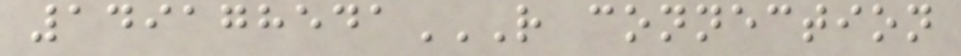149178541R CONNECTION
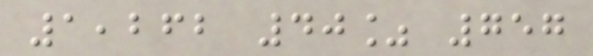1,262 40% 757
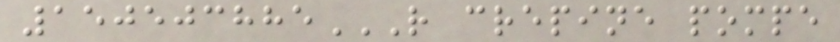150503885R CREPINE POMPE
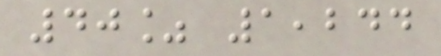40% 1,244
